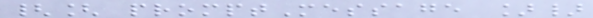{[ promptMessage ]}
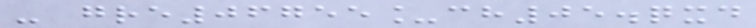- gre06755_ch05.qxd
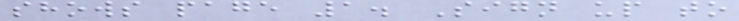shows page 1. Sign up to
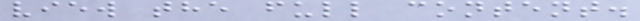view the full content.
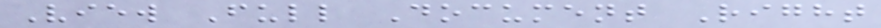View Full Document Right
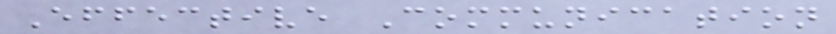Effective Communication
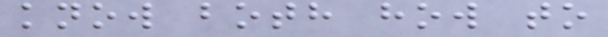know both how to
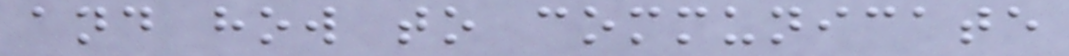and how to communicate
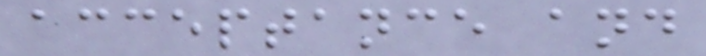acceptance and
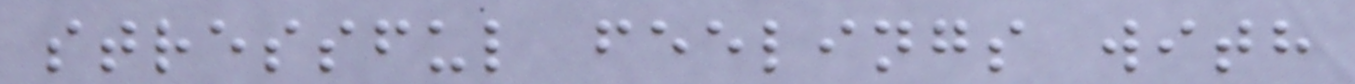stressful feelings with
